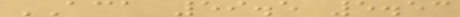ACA 59.5 5.53
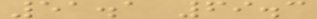51.1 69.3
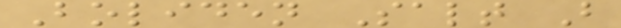Boliden Salt B
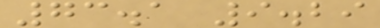73.1 9.29
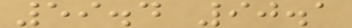59.4 90.1
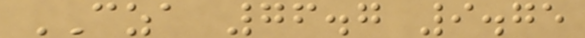CZA 76.7 9.75
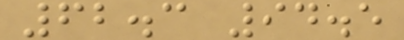62.3 94.5
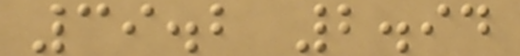39.2 2.94
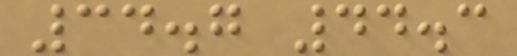34.7 44.3
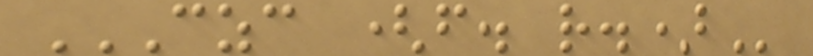CZC (F. R.)
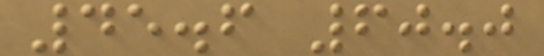45.6 60.0
